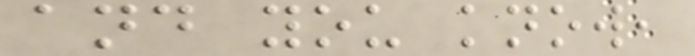and you know,
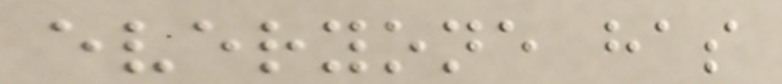everyone has
